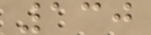130
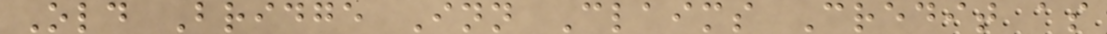Old Bridge Inn Claims Credit as
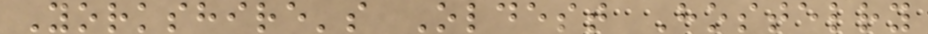Yorkshire's Oldest Hostelry
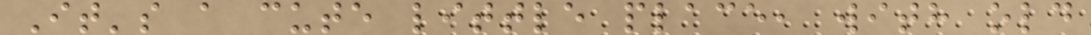It's a cute little place, with old
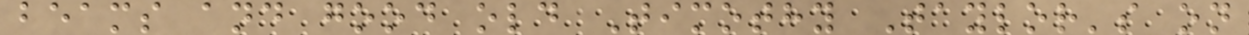beams and good old Timothy Taylor's on
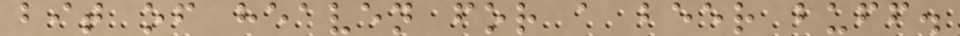bit of heaven for a beer buff.
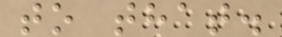to that.
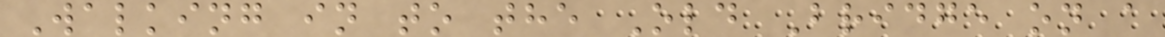Walking in to the Old Bridge on a
